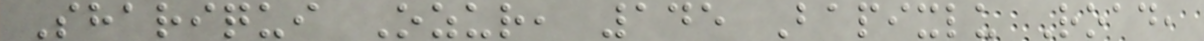Shariqui Ozur, 145 Bapixlu Road,
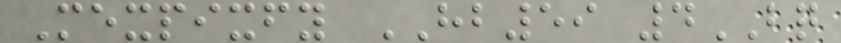Mexpixfy HB59 4BQ
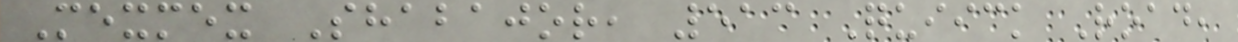Mexmex Shabajor, 513 Quiick Road,
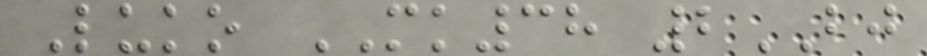Luko MK38 2BJ
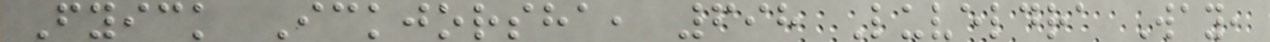Fyick Ickjorsha, 698 Luveldra Way,
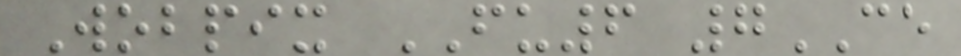Wobpix FU6 7CE
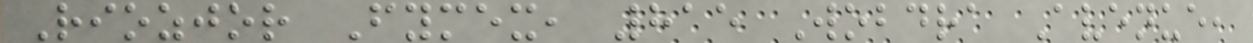Riozjor Fymex, 815 Wobdra Avenue,
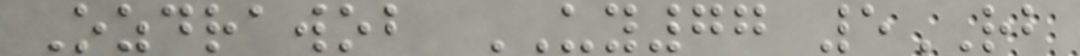Ozdrawob UY77 5RB
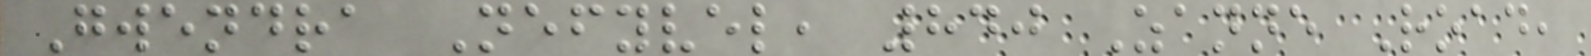Gwendra Nefyvel, 840 Zanne Road,
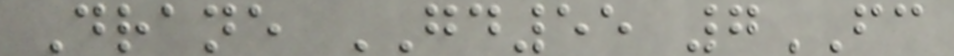Drane GD55 7FC
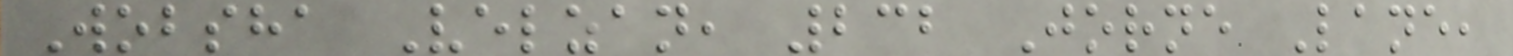Wobsha Velzan, 232 Jorne Lane,
